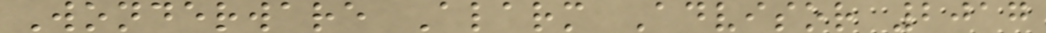Wonderware Alarm Advisor 2017
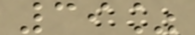39%
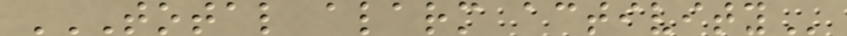TOTAL ALARM ACTIVITY
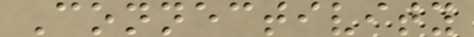Connectivity
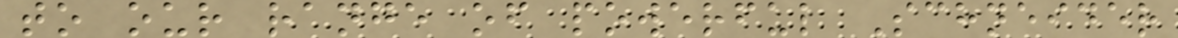to our range of powerful Schneider
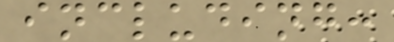including:
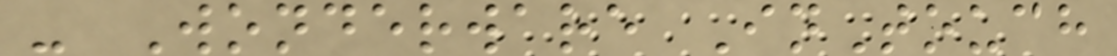- Wonderware InTouch
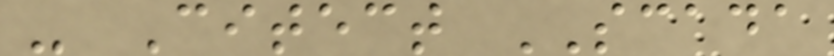- Citect SCADA
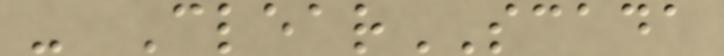- ClearSCADA
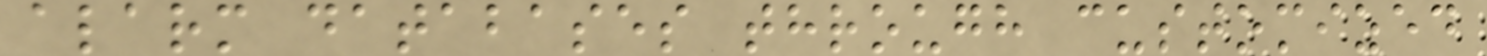alarm databases through customized
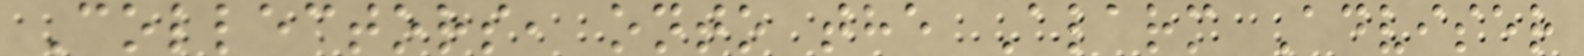Collectors, onto the Alarm Adviser
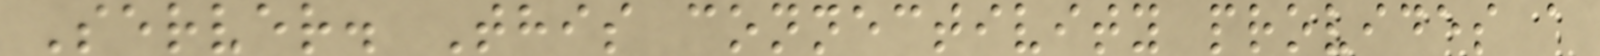Server. This connectivity provides a
